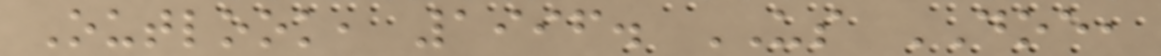Outlook, 1996. US DOE,
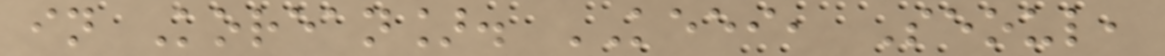in Korean]. KEEI, Seoul,
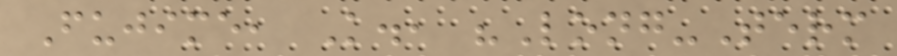Fujime, K., "Long-Term
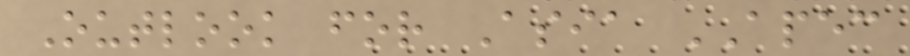Outlook for Asia APEC
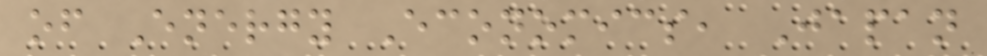of Energy Economics, Japan
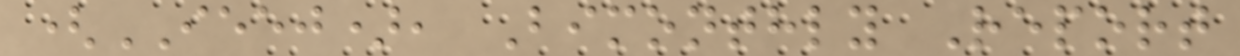(IEEJ), Bimonthly Report
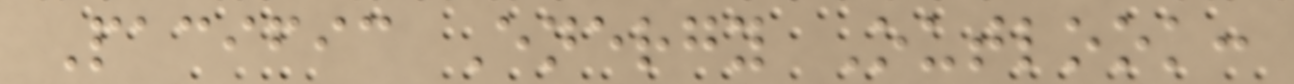Pacific Energy Outlook:
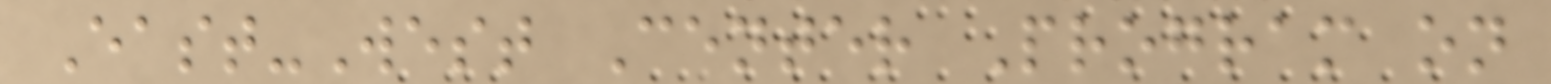East-West Center Program on
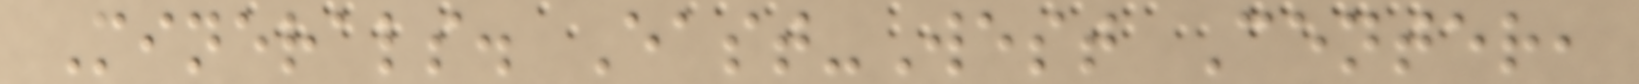Minerals. East-West Center,
